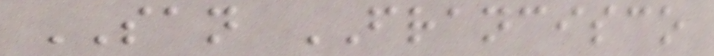SAN FRANCISCO
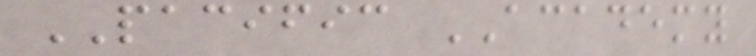PACIFIC ACADEMY
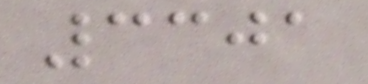3301
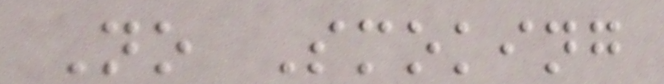No Smoking
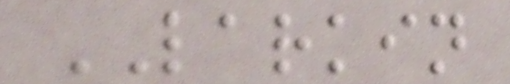LARKIN
